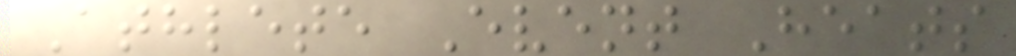Athlete Event Heats
